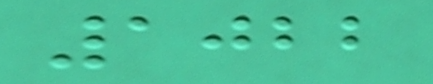1022
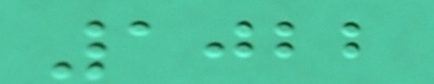1022
